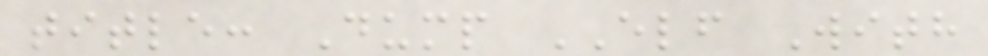title: Dump ELF With
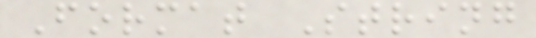Format String
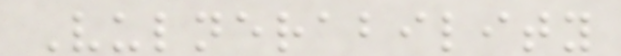Vulnerability
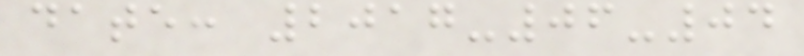date: 2017-06-04
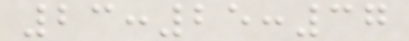23:25:37
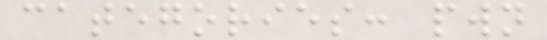categories: pwn
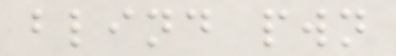blind pwn
